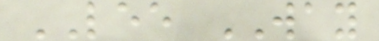LEE WAY
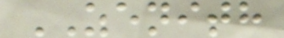ZENITH
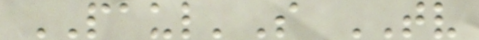PAUL'S TV
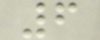6
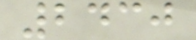2430
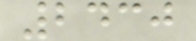2430
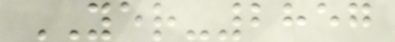YER-2857
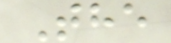The
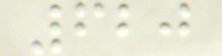620
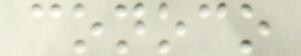conoco
